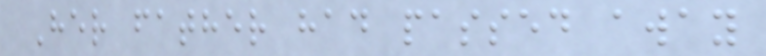Her father had passed away
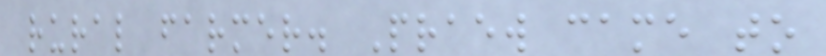rural farmer. Praew came to
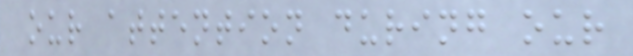our attention during our
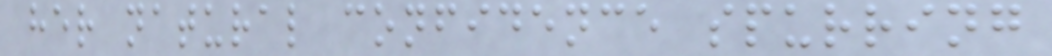her natural confidence spurring
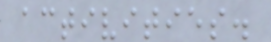activities.
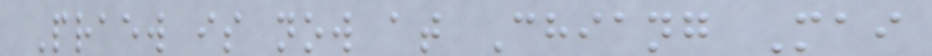Praew is now at Chiang Mai
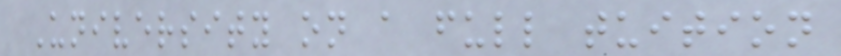University on a full tuition
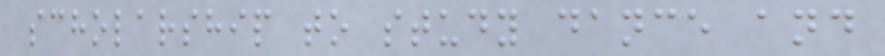scholarship to study dance and
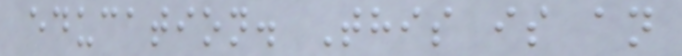education. This is an
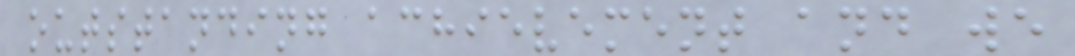outstanding achievement and we
